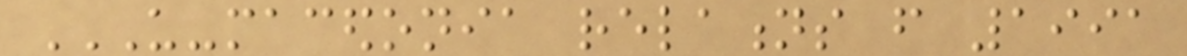US-MACEDONIA RELATIONS FROM 1991
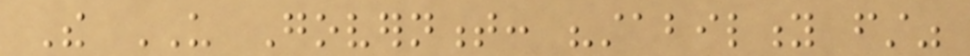The US Government: "stability first"
